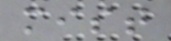mist
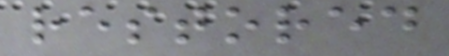restored
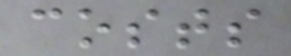costs
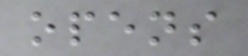opens
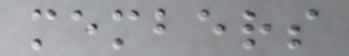members
